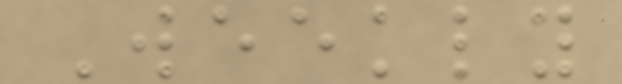Weekly
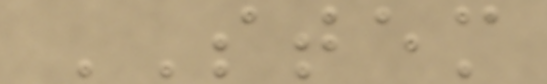STEM
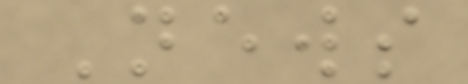News
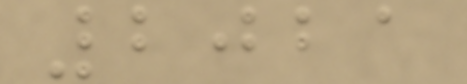2021
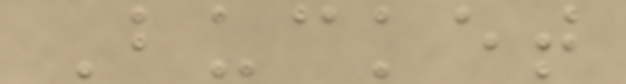Bucket
